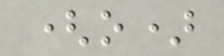(o)
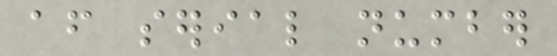after serial number
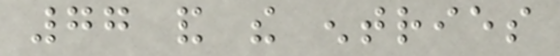77 and the entries
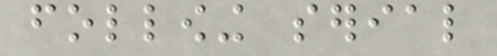following serial
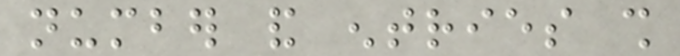number and entries shall
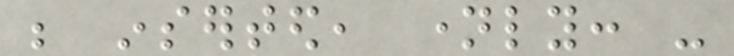be inserted, namely: -
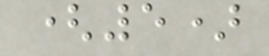(5)
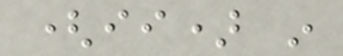(ii) in
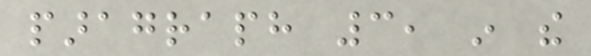paragraph 3, in the
